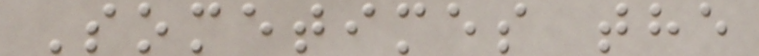Sometimes the
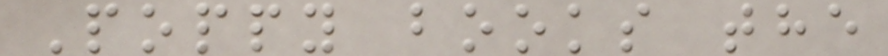Poppy books the
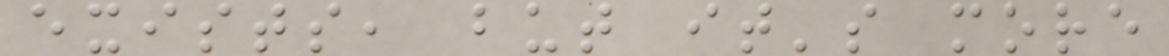exists, but it's more
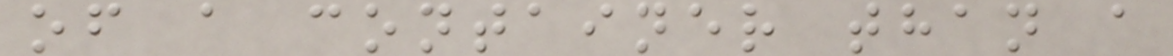of a container than a
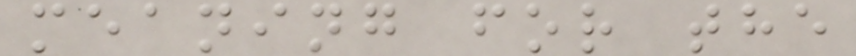meaning for the
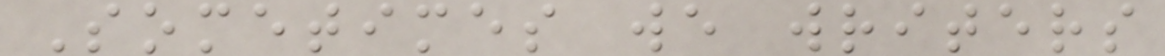Sometimes we writers
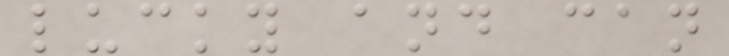lucky and can
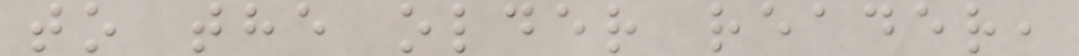to the older reader,
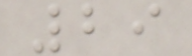29
